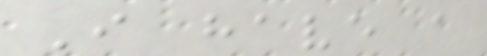I have a
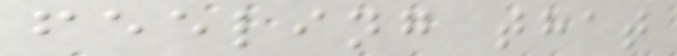feeling that
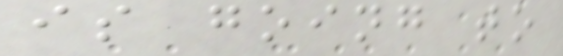is going to
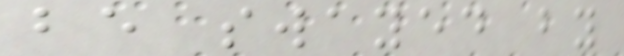be swayed by
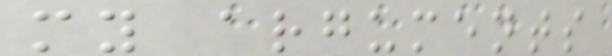my arguments
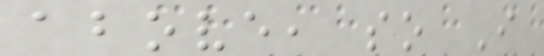above, so I
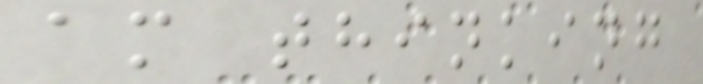am thinking
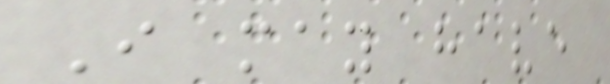I may have
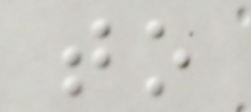to
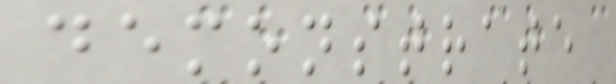demonstrate
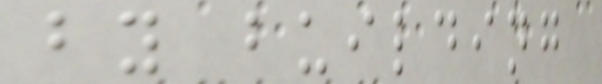by building
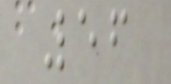56
